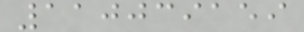110039159
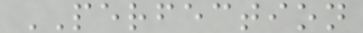PERFECTION
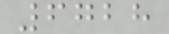6728
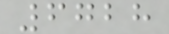6728
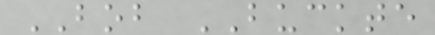BOB BUCKTE
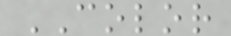COLOR
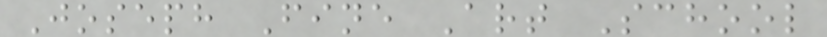Joseph Fine Art School
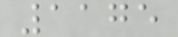1175
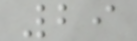29
